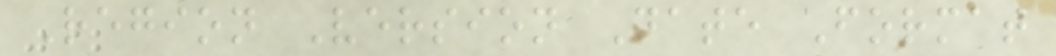Region Version Date Format
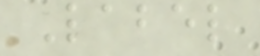Label
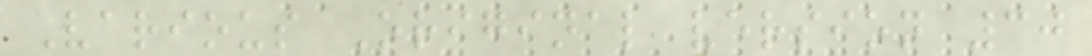Various Original version 30
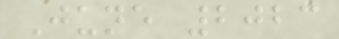June 2023
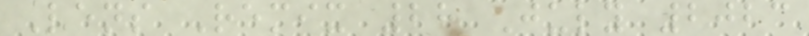Lens Remix 28 July 2023
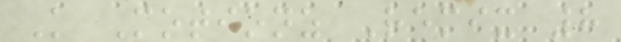K Motionz Remix 8
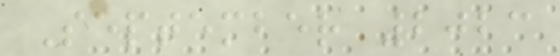September 2023
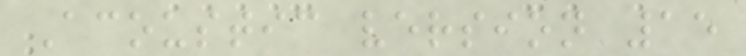Acoustic version 15
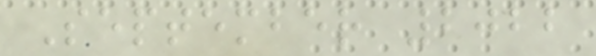September 2022
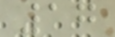17
